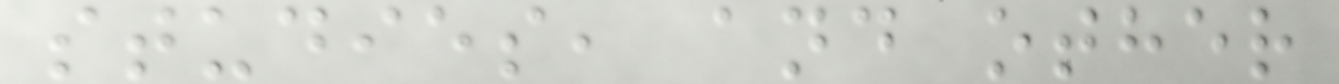studies, and other
